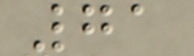71
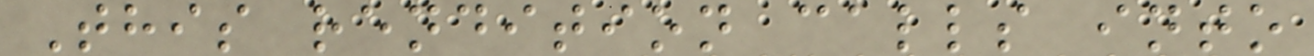This rendition calls into
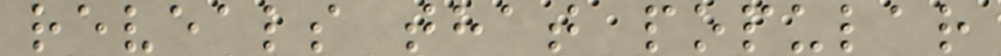reveals that popular
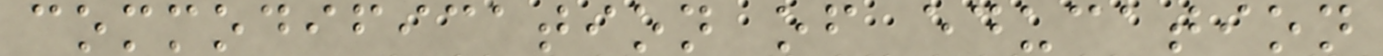commodification of education
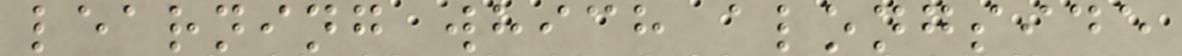learning which alongside
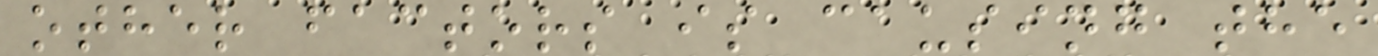other factors is causing the
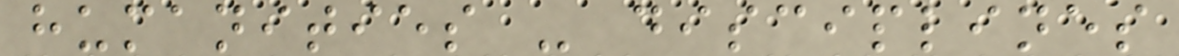humanities - disciplines
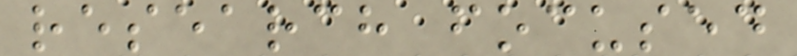research focused
